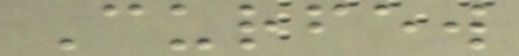Curfew
